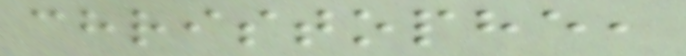christophe,
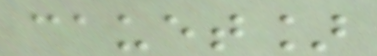cauet]
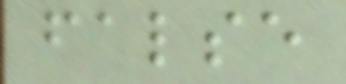false
